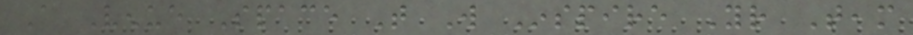A Venue Space That Will Inspire Your Team
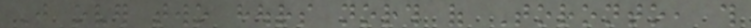Just over two hours north of Toronto, this
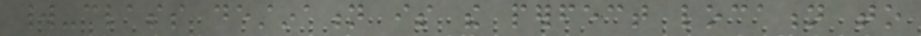world-class destination is the perfect location to
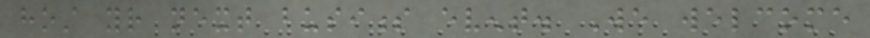host your next business event. We welcome
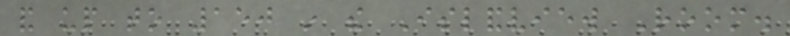and up to 150 in the Islandview Room.
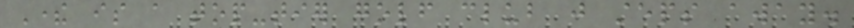There is a top-tier golf club just steps away.
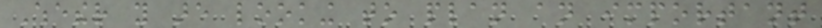Whether you are looking to plan an important
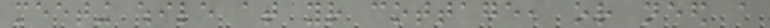meeting while at your cottage, or need a
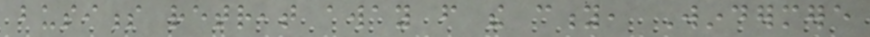business retreat away from the city, Windermere
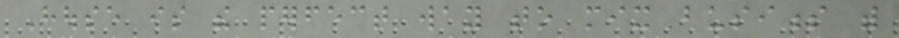House is the perfect way to mix business with
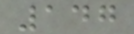147
